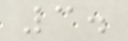3.
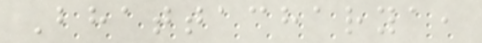Bhattacharya,
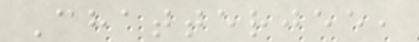Chatterjee,
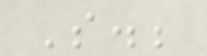S.;
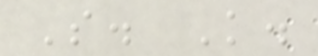S. K.
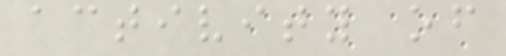activity of
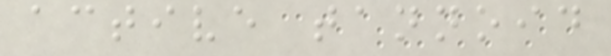active tannoid
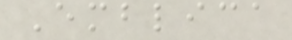Emblica
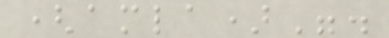(amla)".
